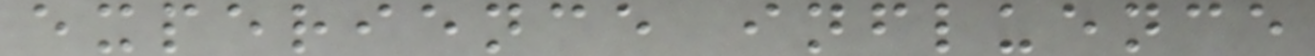experience influence
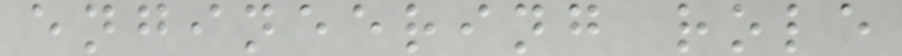engineering role
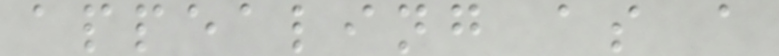appealing as a
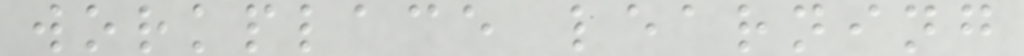workplace learning
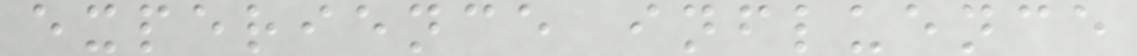experience influence
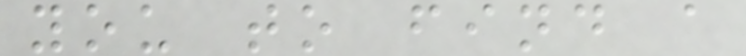you to find a
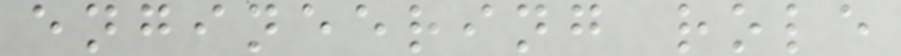engineering role
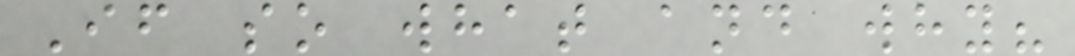If so what and why?
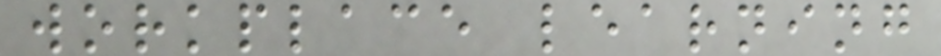workplace learning
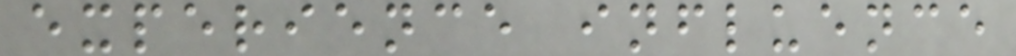experience influence
